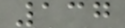137
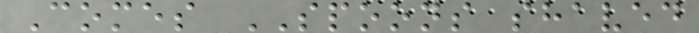Comes SPOONS shaved
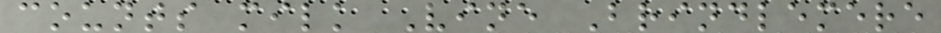counts milk Vine Brindlemere
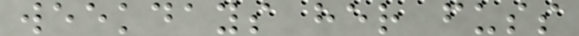weekdays her fuss
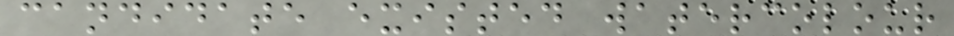candidate existed watercolour
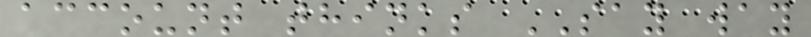account thinks SAY way
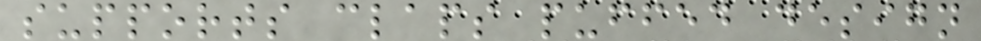supports claps puffed design
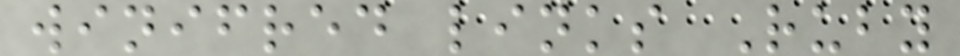winifred links Ruby
